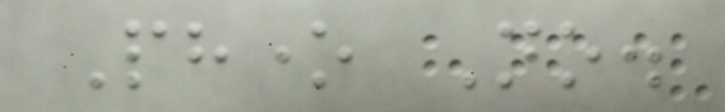Phone No.
